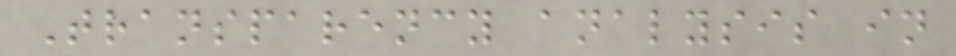Transparency analysis in
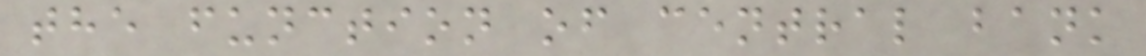the function of central bank
